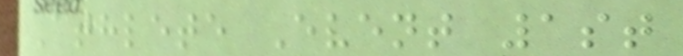Athlete Event 1st
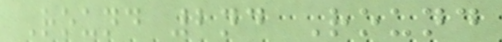Round 2nd Round
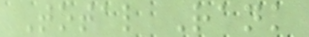Total Rank
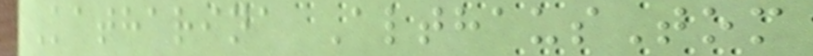Katharina AlthausTom
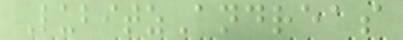LubitzAndreas
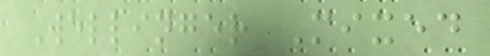Wellinger Mixed
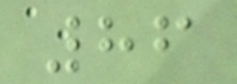86
